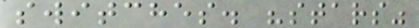switches. "stars"
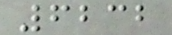6232
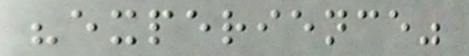"experience"
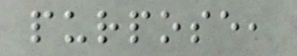purpose,
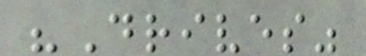"Drives"
